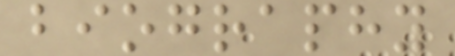biography
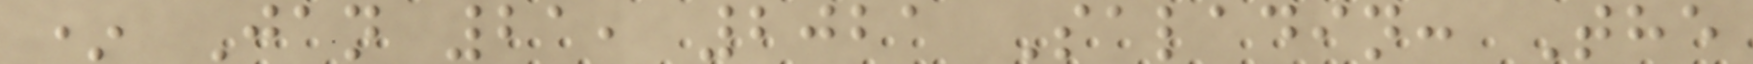* Jan 21, 2021 Saladin: The
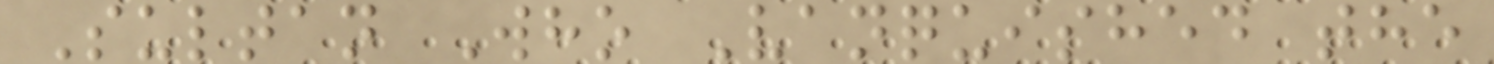Sultan Who Vanquished the
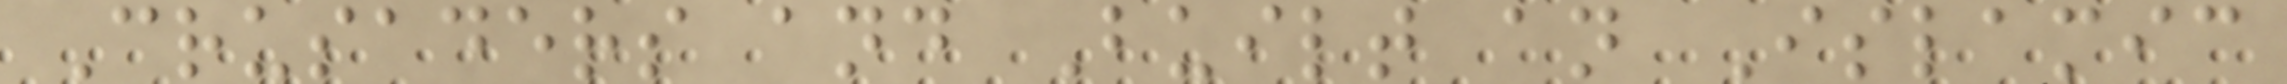Crusaders and Built an Islamic
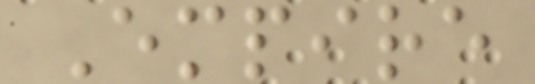Empire
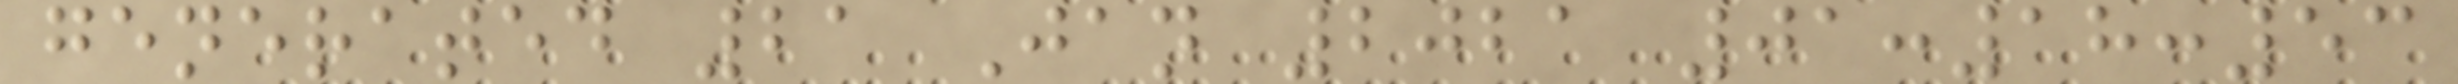generated 21 Jan 2021 01:18:53
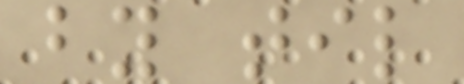by til
